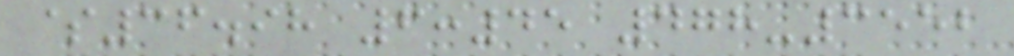$36.98 6:45 478-3552
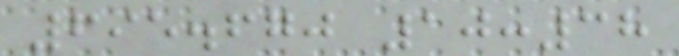695.670 10:38
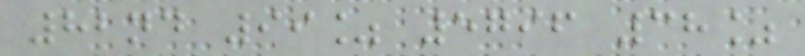82nd 99% 5796 38%
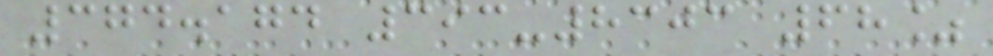374.174 393-8303 68%
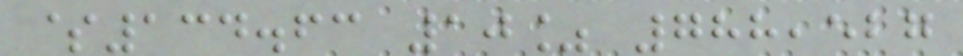$134.63 10% 788,527
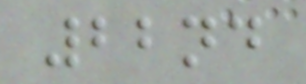22nd
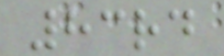83rd
